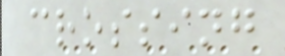crossing
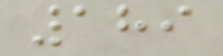189
